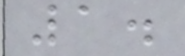1.
